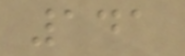141
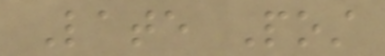Late Post
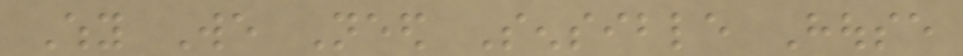Why We Need Sensible House
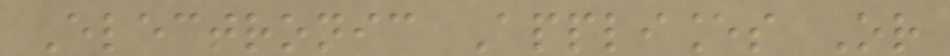Electronic Appliances Or
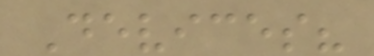Devices?
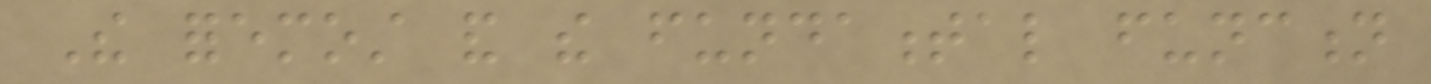The foremost and the fundamental function
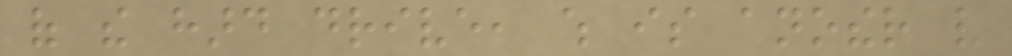of the hard drive, which is another very
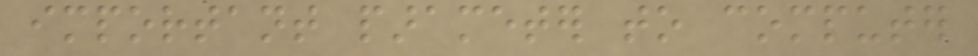important parameter to computer
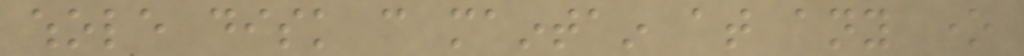whole disk can maintain at any one
